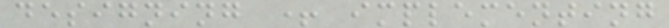designing + implementing
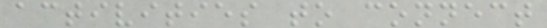activities to connect
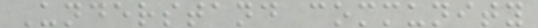Understand community
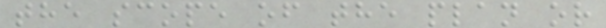the scope of the plan or
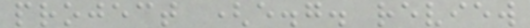project (e.g. review
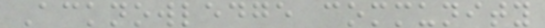Acknowledge community
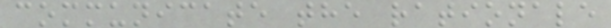communicate the rationale
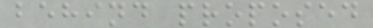behind proposed
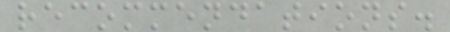recommendations.
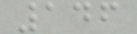146
